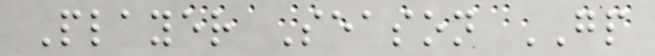Player Season GP
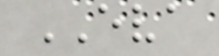EVA
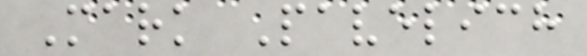Mark Pavelich
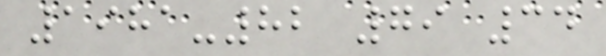1981-82 79 34
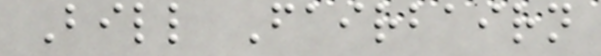Bill Fairbairn
